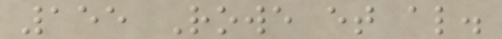155 Rowe et al.
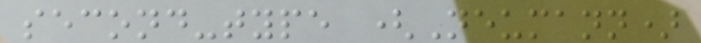second-type (Neumann)
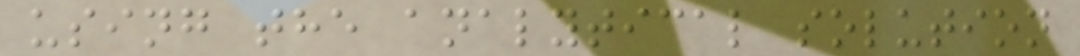using the analytical solution
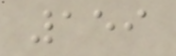159
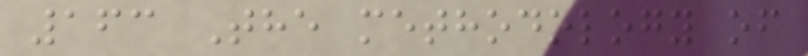163 The methodology of
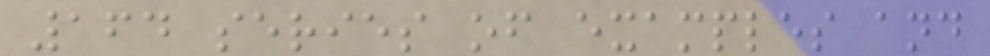164 series of examples and
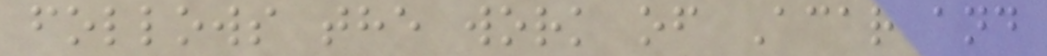follows the work of Acar and
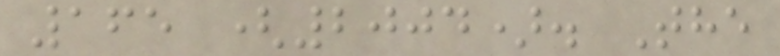165 (2004). The
